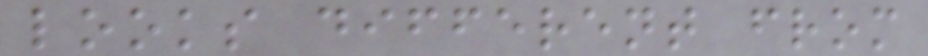looks different from
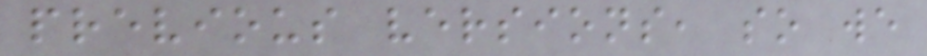previous versions, so we
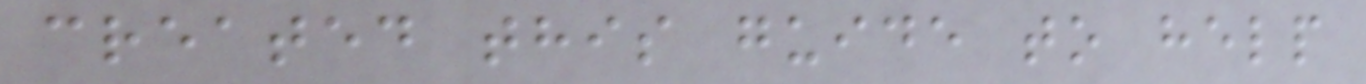created this guide to help
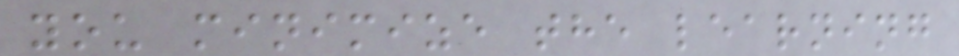you minimize the learning
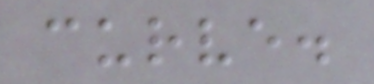curve.
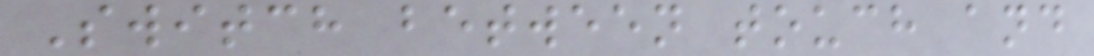Switch between touch and
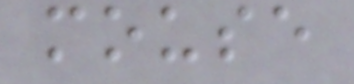mouse
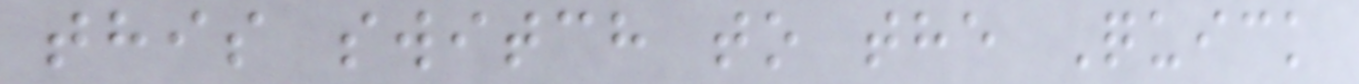this switch to the Quick
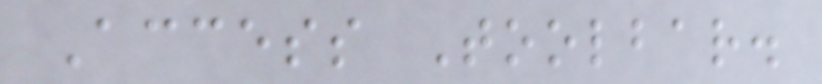Access Toolbar.
